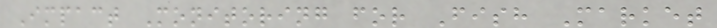Impact Monitoring for Fish Market
